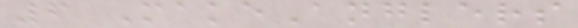6 MakeAnglers
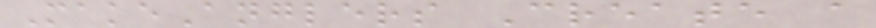MakeAnglers Create a
